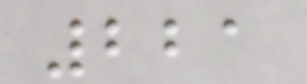221
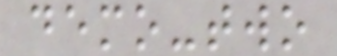demo-two
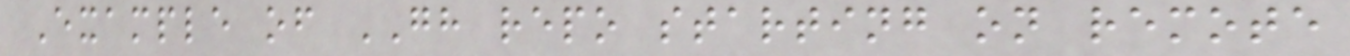Example of GH repo starting on remote
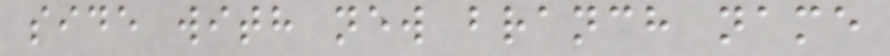side with new branch name
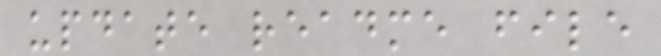update readme file
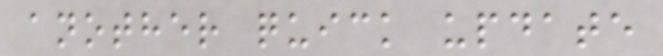another quick update
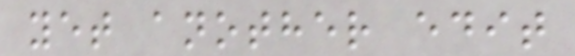yet another edit
